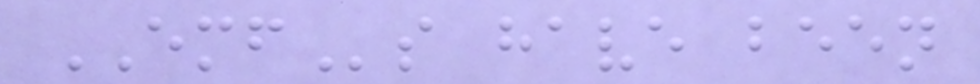EMFs have been
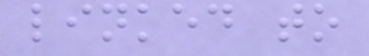linked to
